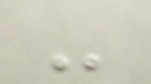-
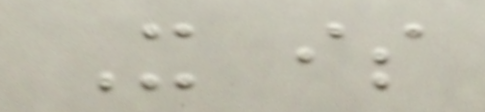It is
